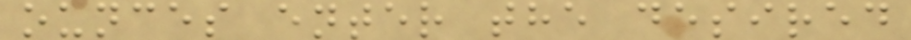ounces enter the desired
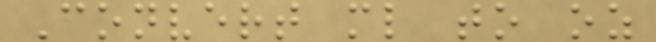Convert ml to oz
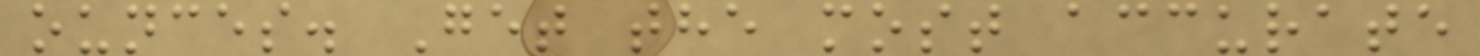ounces. Get the most accurate
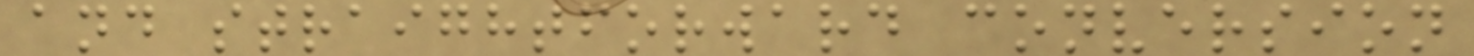and straightforward conversion
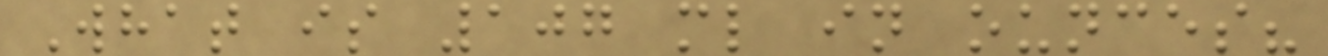What is 107 ml in ounces?
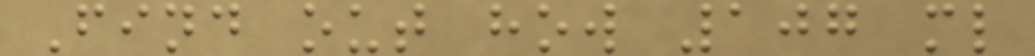Find out how 107 ml
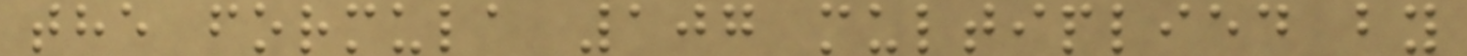the formula 107 multiplied by
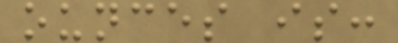ounces is:
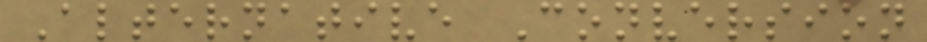Alternative Conversion
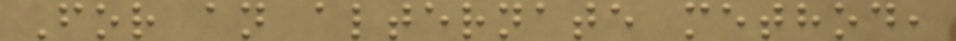For an alternate method,
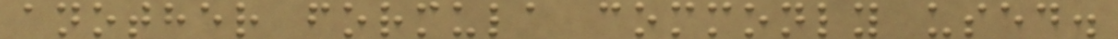another formula commonly used.
